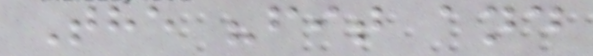The "fit and
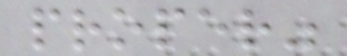proper"
